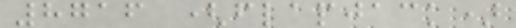8716 (flapjack)
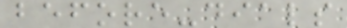before-dials
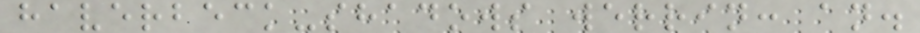haverbeck-shadows werrin: an.
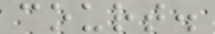court.
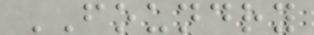FOUNDRY
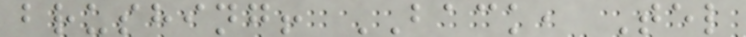brushing! BACK, Tel
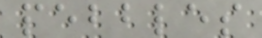pebbles
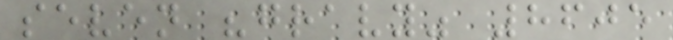seven "gravy" 8605
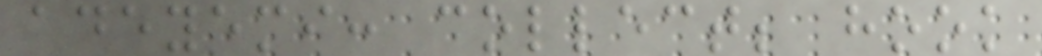adeyemi: collect; hook
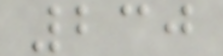230
